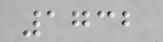1732
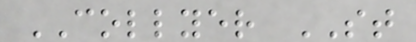COLLYER ST
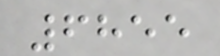6855
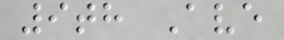9th Ave
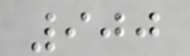900
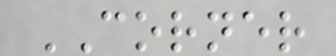CORNER
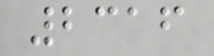2316
